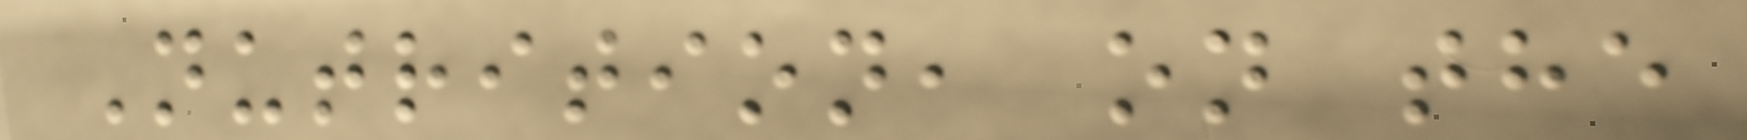Nutrition, on the
